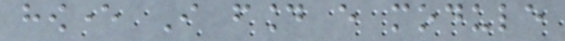however I found every module
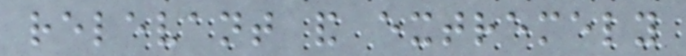relevant and extremely
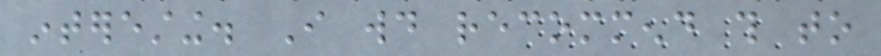interesting. I would recommend this to
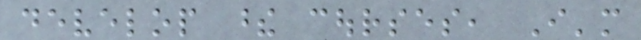develop these courses, I'm
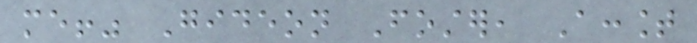me!" Gideon Foster, Account
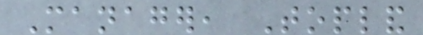Manager, Topland
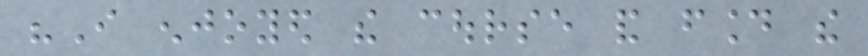"I enjoyed the course and found the
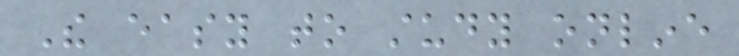The easy to study online
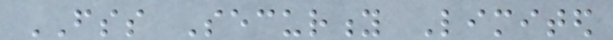FSS Security Limited
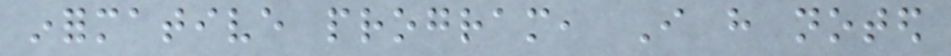informative program, I have noted
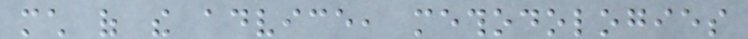much of the advice, methodologies
